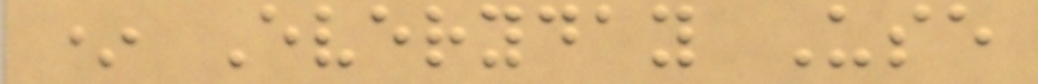* Everyday Use
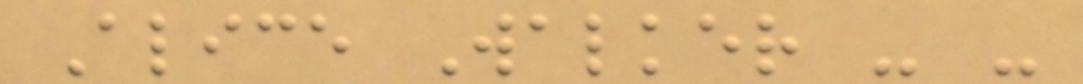Alice Walker - -
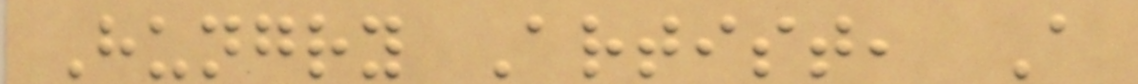Hungry Artist, A
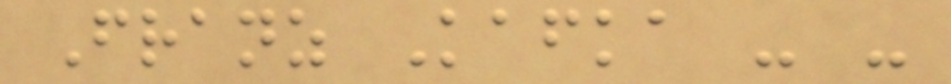Franz Kafka - -
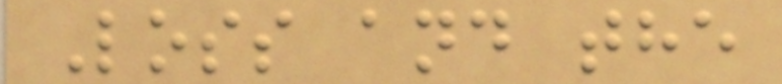Loss and the
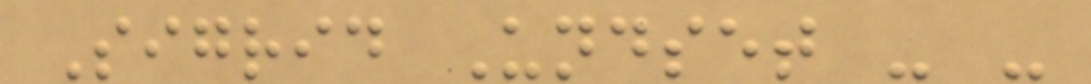Sigrid Undset - -
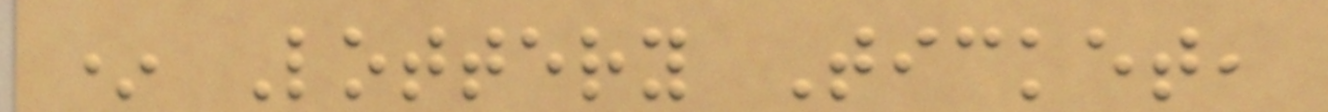* Lottery Ticket,
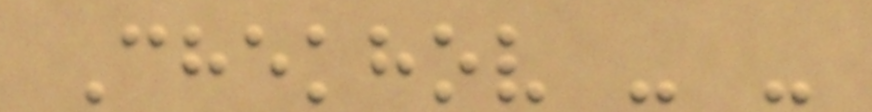Chekhov - -
